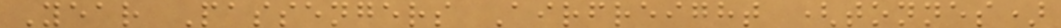Year Passengers Airfreight (tonnes)
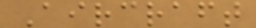Aircraft
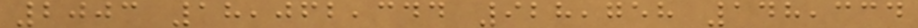2003 18,062,344 928,758 148,334
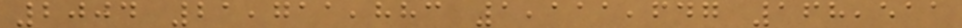2004 21,711,883 1,111,647 168,511
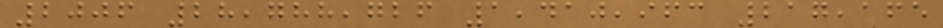2006 28,788,726 1,410,963 217,165
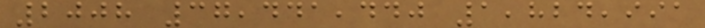2008 37,441,440 1,824,991
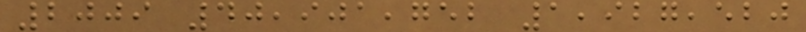2009 40,901,752 1,927,520
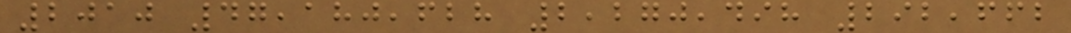2010 47,180,628 2,270,498 292,662
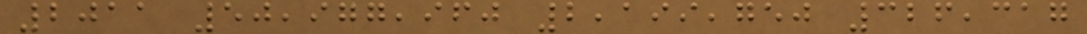2011 50,977,960 2,199,750 326,317
